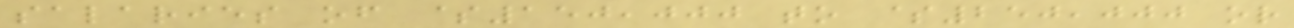salaries of $150,000 to $250,000 or
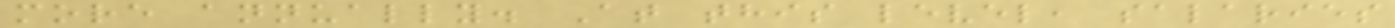more annually. At this level, salaries
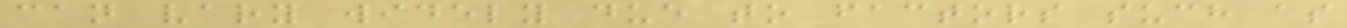can vary widely due to factors such as
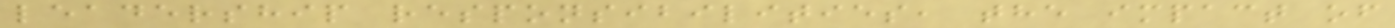leadership responsibilities, the impact of
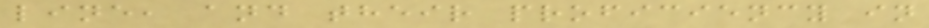line, and their proficiency in
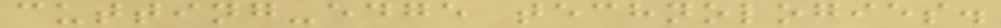cutting-edge technologies.
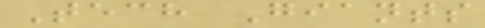Tech Giants
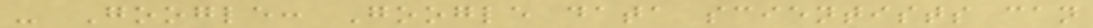- Google: Google data scientists can
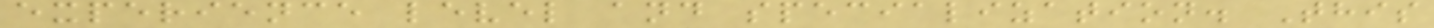experience level and specialization. This
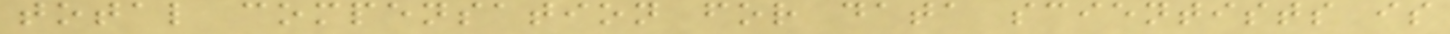total compensation for data scientists is
